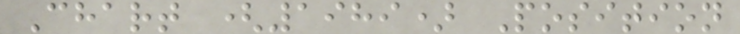Chart (1989) Position
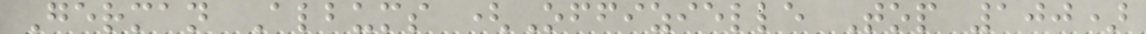German Albums (Offizielle Top 100)
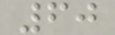60
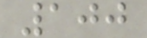100
